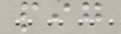pig
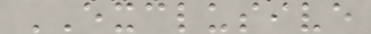EXCLUSIVE
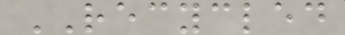RECYCLED
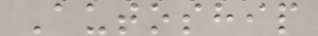Autoship
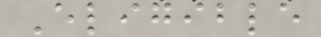Eligible
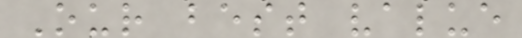Our best value
